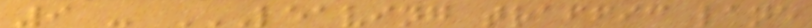9 - LEAVING TRAFFIC LANE
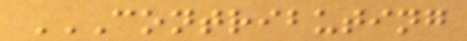CONTRIBUTING
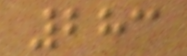283
